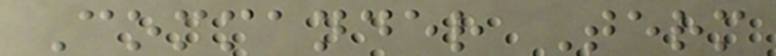Commander Term
